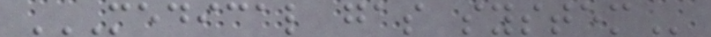MEDICAL GAS SYSTEM
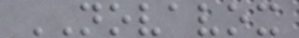NOVAVOX
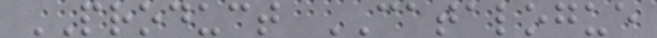PRODUCT CATALOGUE
